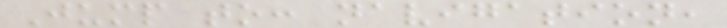Jump to: navigation,
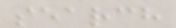search
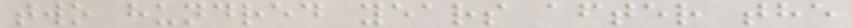two hundred years after the
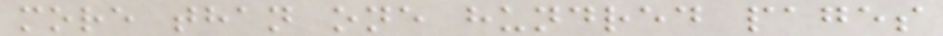more than one hundred pages
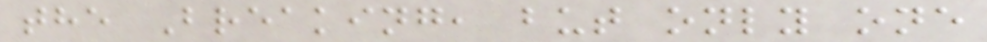the Breaking, but only one
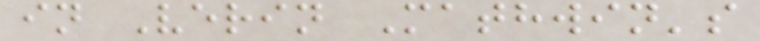in Verin Mathwin's
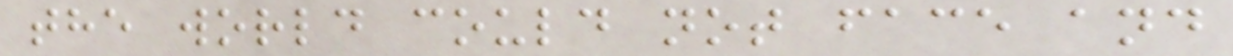the world could not face and
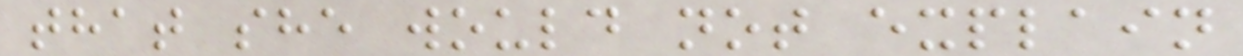that she would not explain
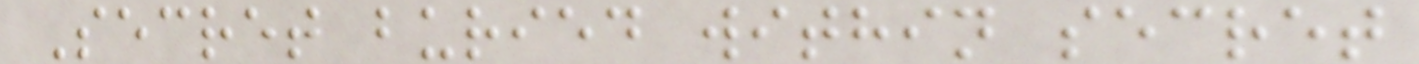Secret buried within secret
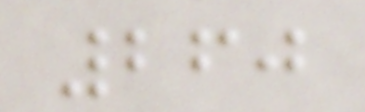260
